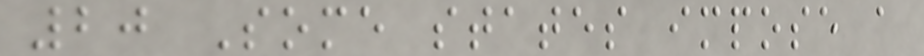20 Some states impose a
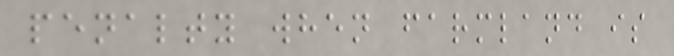penalty when farmland is
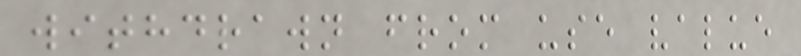withdrawn from use value
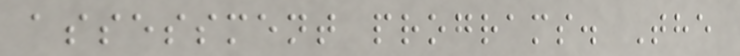assessment programs. The
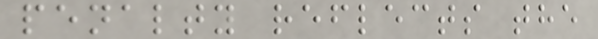penalty reflects the
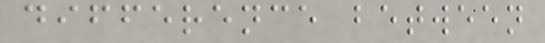difference between
